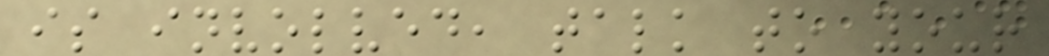is involved, talk to your
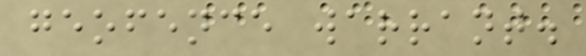geofence warrant.
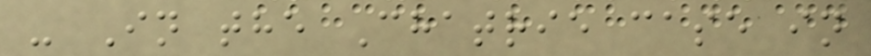- In the Chatrie case in
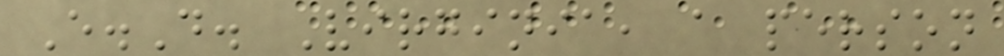E.D. Virginia, a person
